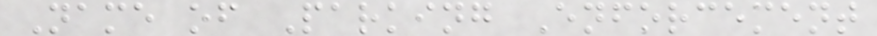Name of Parking Enforcement
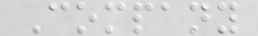Company
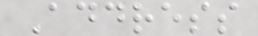Address
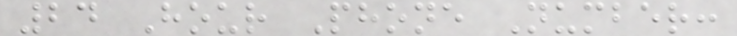24 Hour Phone Number:
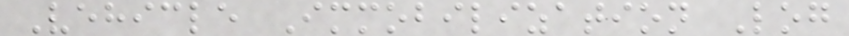Vehicle Immobilization Log
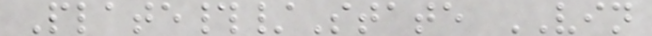Plate#/State VIN
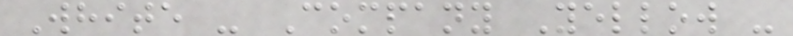White - Company Yellow -
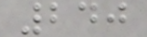240
